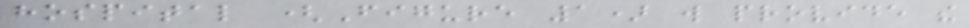hospital (Figure 1) will provide the
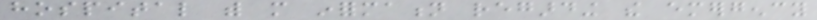hospital with more information regarding the emergency
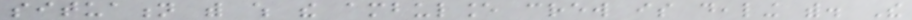situation with which the ambulance crew is dealing with. The
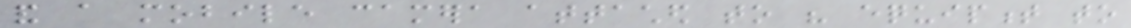and a mobile camera attached to his equipment to
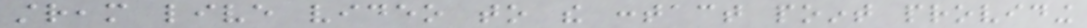stream live video to the contact point providing
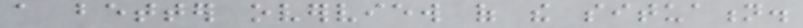a better overview of the situation.
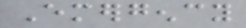Emergency
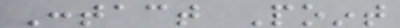Contact Point
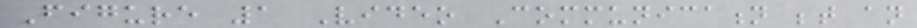Figure 1 Video Communication between an
